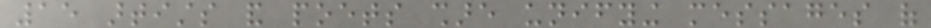15 artists and poets share unifying messages of
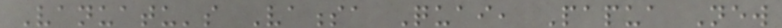Vanuatu's Vanessa Quai, Papua New
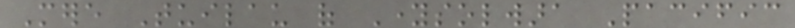Mere Tuilau of Youngsolwara Pacific
